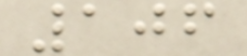106
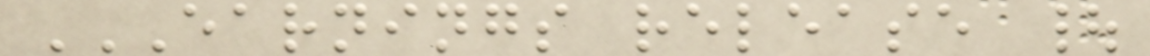EARNINGS RELEASE |
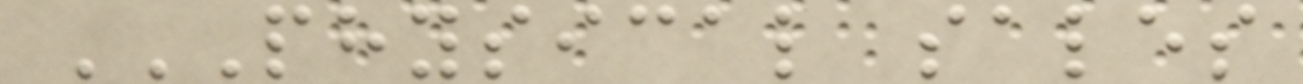PHYSICAL SALES
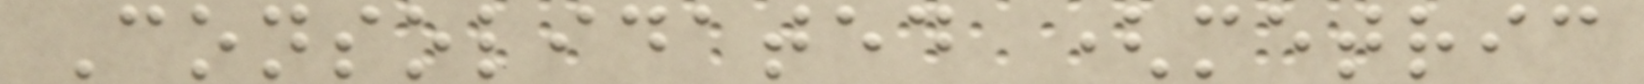Consolidated (metric
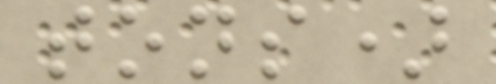tons)
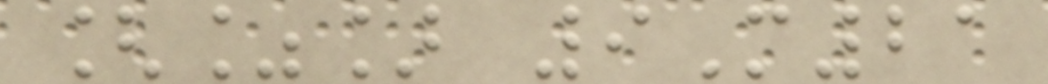[%] 9M21
